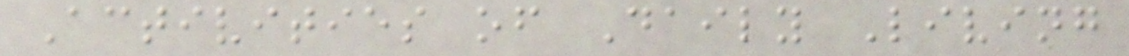Activities of Daily Living
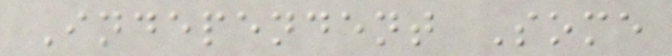Independent Some
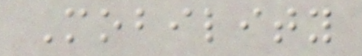Mobility
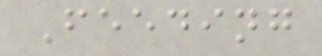Feeding
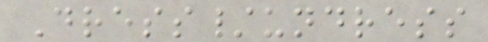Dress/undress
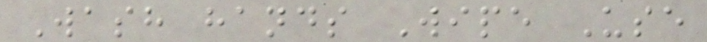Wash hands Wipe Use
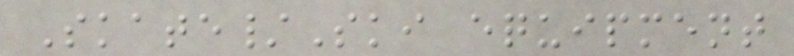Skate/Ski equipment
